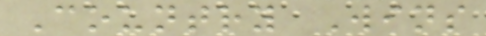Country Wins
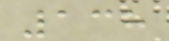138
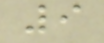9
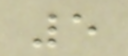5
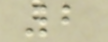2
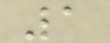1
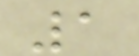1
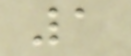1
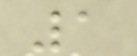1
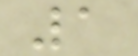1
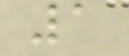1
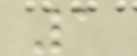1
